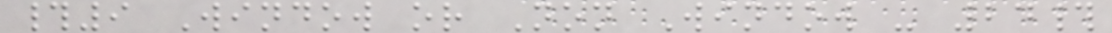#9 Window or Non Window - 24#
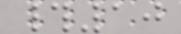#10
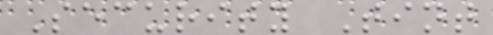Security Tint
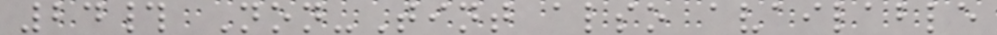24# Non-Tint also available
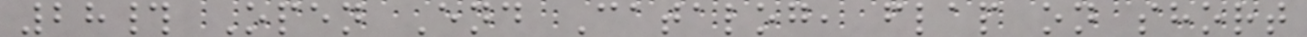28# Open End Catalog, flap on short
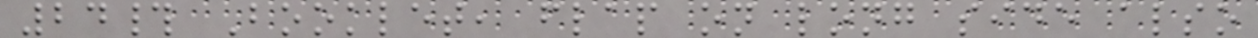24# Booklet, flap on long side also
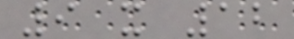9 x 12
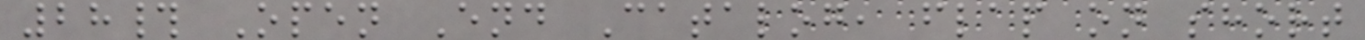28# Open End Catalog, flap on short
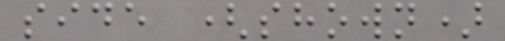side (shown)
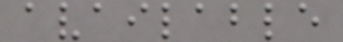available
